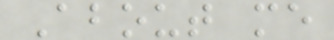About me
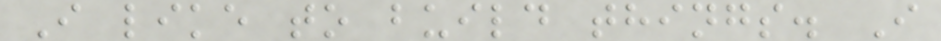I like to build things. I
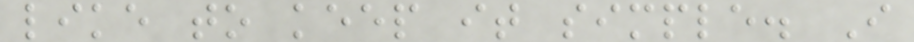like to keep it simple. I
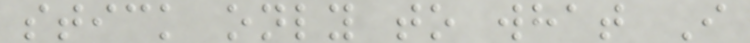stick only to what I
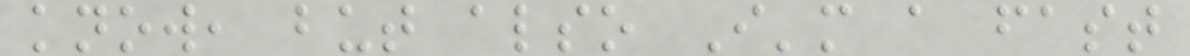know, but also I'm a fast
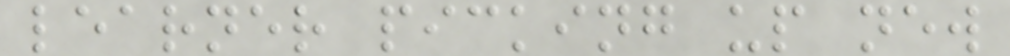learner picking up new
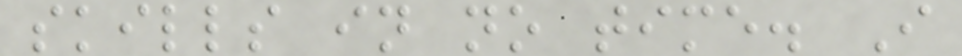skills in no time. I
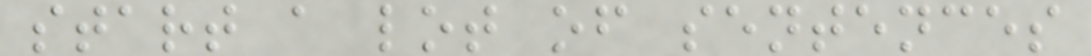start a lot of sentences
